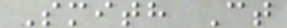Smith Ct
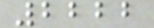2222
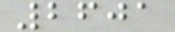2601
